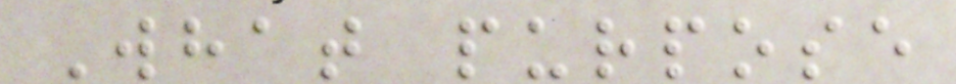What purpose
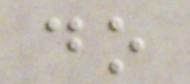do
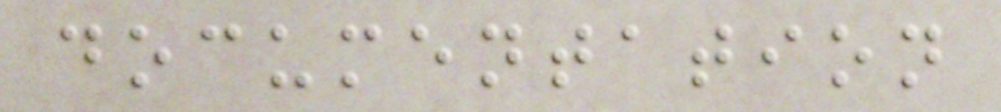documentation
